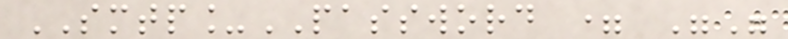SMTP_PASSWORD = ""
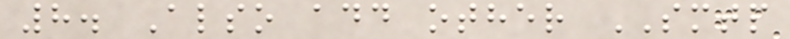8. Also add other SMTP
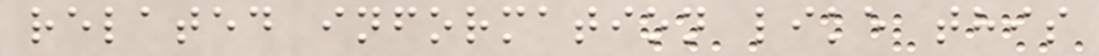related information like this
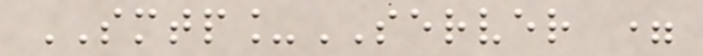SMTP_SERVER =
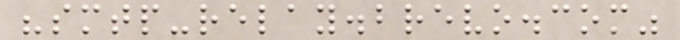"smtp-relay.brevo.com"
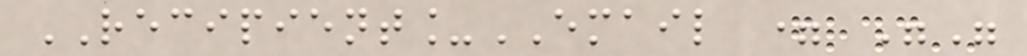RECIPIENT_EMAIL = ""
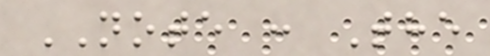NOTE : The
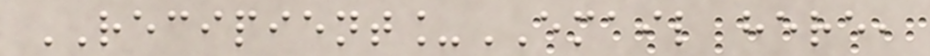RECIPIENT_EMAIL here,
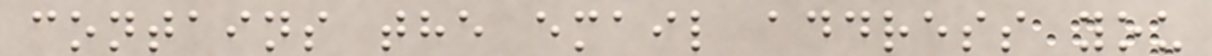contains the email address you
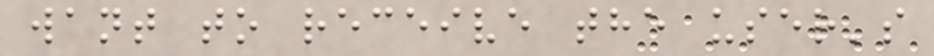want to receive the user's
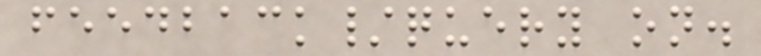feedback/query on.
